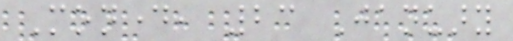Monday, 23 January
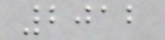2012
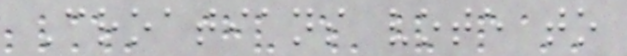Croatians vote to
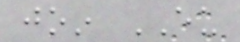join EU
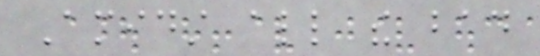Amidst all the bad
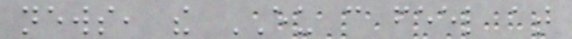news, the EU can feel at
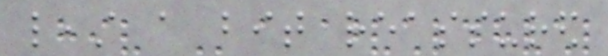least a bit reassured
